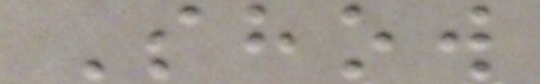Show
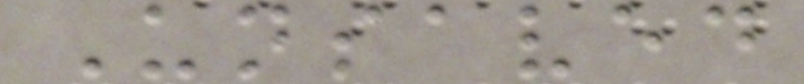Unsaved
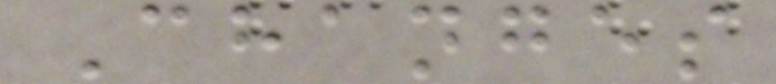Changes
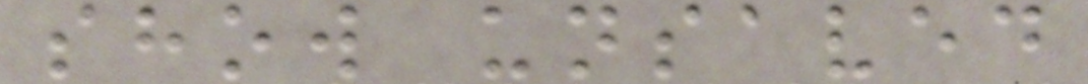show unsaved
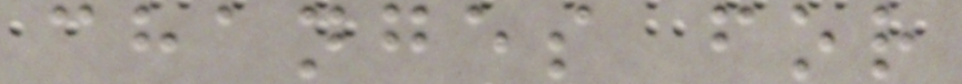changes for
